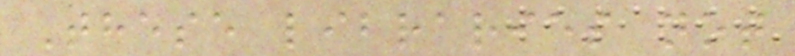These libraries not
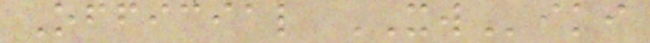Official XWiki
